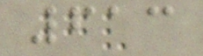613
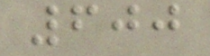600
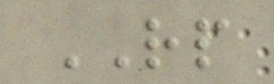RP
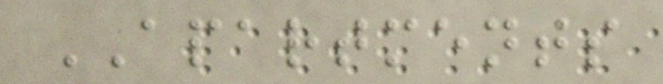APARTMENTS
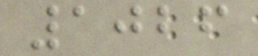1026
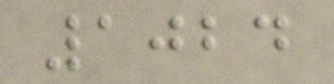1024
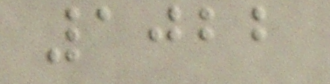1022
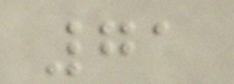71
